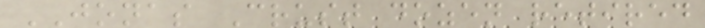JONAS Crust dozen retired
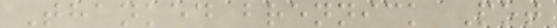Thanked brennick Pot
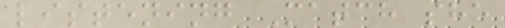listening Match she
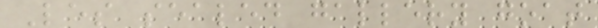Les sealed gallery goat
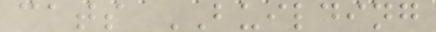cats BUILDING
